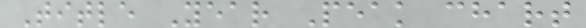Title Year Peak chart
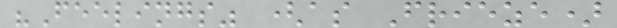"Feelings" (as Frieze)
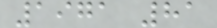1971 81
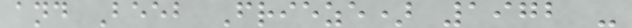and Beeb Frieze) 1972 -
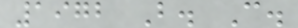1972 B. C.
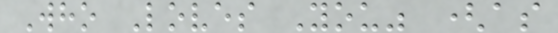Who Loves You" (as
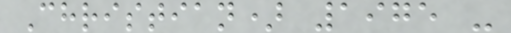Christian) 1975 -
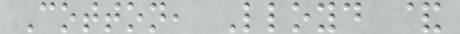Cotton, Lloyd &
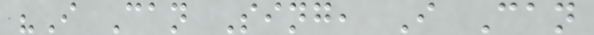"I Can Sing, I Can
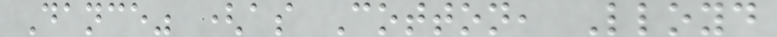Dance" (as Cotton, Lloyd
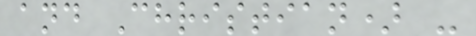and Christian) -
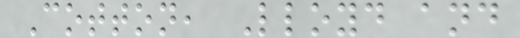Cotton, Lloyd and
